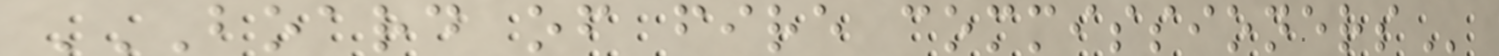BOARD OF FIRE COMMISSIONERS
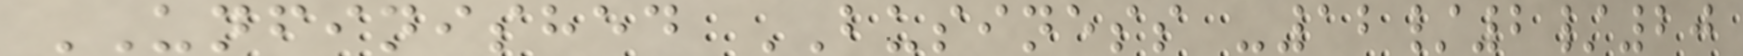UNFINISHED BUSINESS -12/2/20
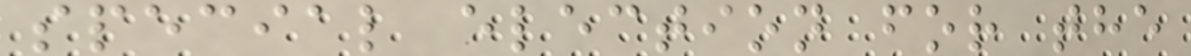special election for the
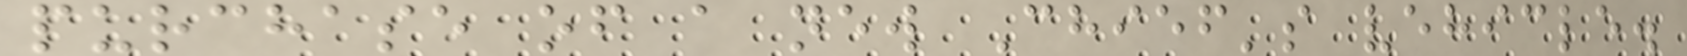purchase of a new Chief's vehicle.
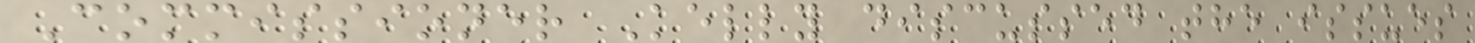Commissioner Kelly discussed the issues
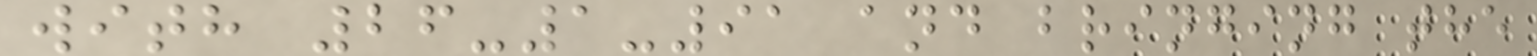with 26-1-91 and bringing the
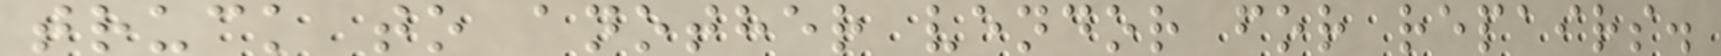truck to another vendor for repairs.
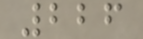226
